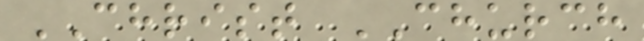CHRIST CHURCH
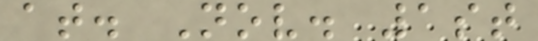at. Nov. 1st
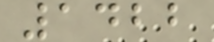1422
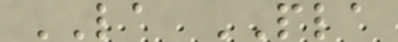LA PLA
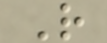R
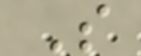S
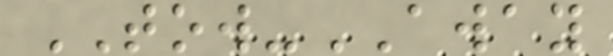TOW-AWAY
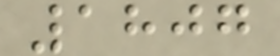1807
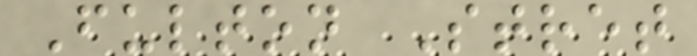Fulton Stret
